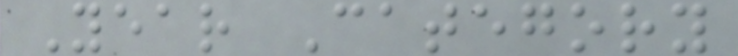Year Category
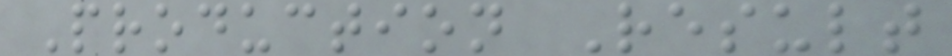Production Result
